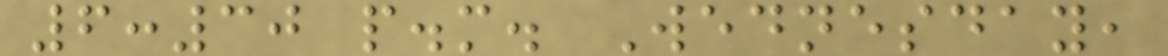6:30 p.m. Wednesday,
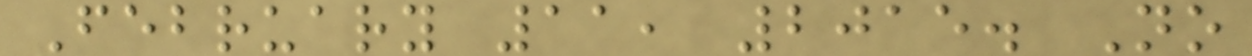February 11, 2015. No
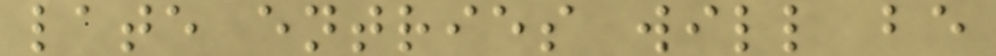late entries will be
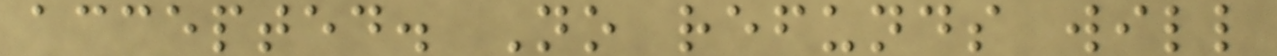accepted. No refunds will
